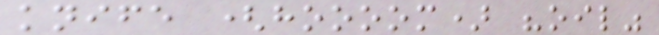knife (hoooom) "oil"
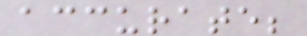accurate;
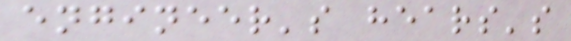engineer's hears's
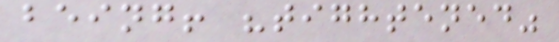being! "tightened"
